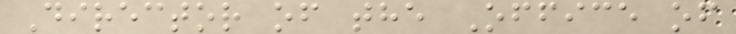Director of the Office of
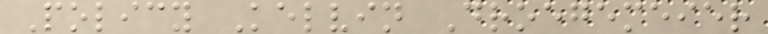Policy Kelvin Droegemeier
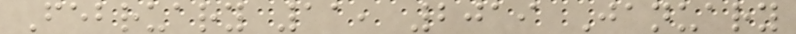February 11, 2019 January
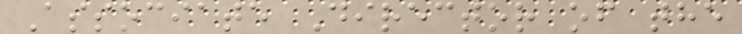Associate Director of the
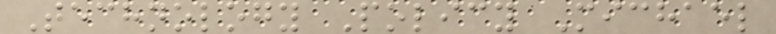Technology Policy Michael
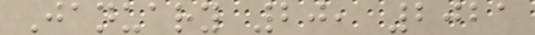January 20, 2021
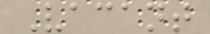Vacant
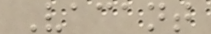Vacant
